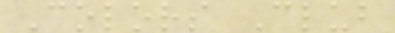Colors Club
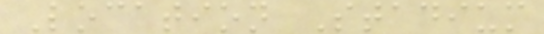Location Stadium
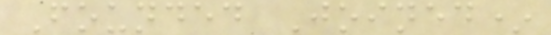Founded Joined*
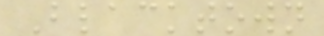Blacktown
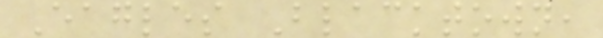Eagles Blacktown,
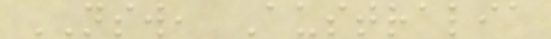NSW, Australia
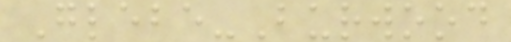Glebe-Burwood
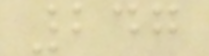247
